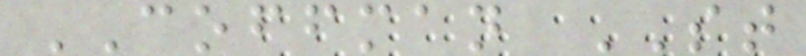COFFMAN ST
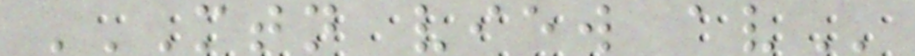MTN VIEW AV
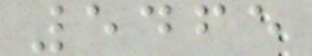5465
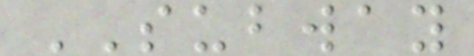SUBWAY
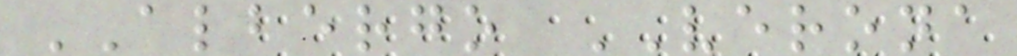ALBERGO VERONA
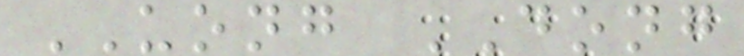UONG DONG
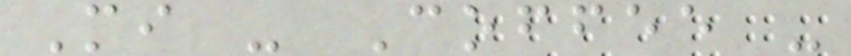Mi - Coffee -
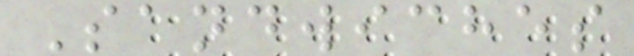Sandwiches
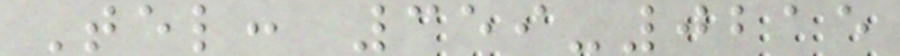Tel: 359-0215
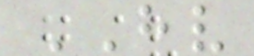HV
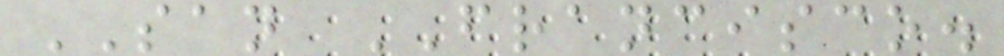SAN FRANCISCO.
